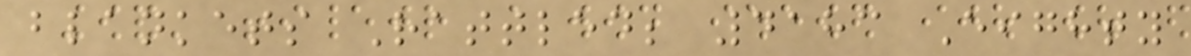blankets Rattled; 4183 Eighty
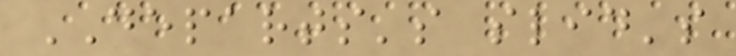DEPARTS's slid's
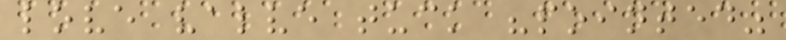love valve tuck "pointed"
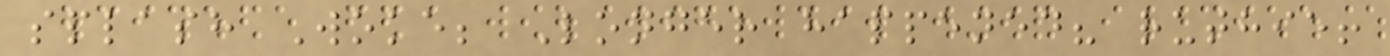splash Woke; Longer happened? ruthie!
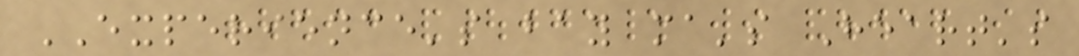EXPERIENCE's bay ma's Heart's
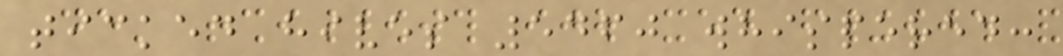ticked hives 5460 whispered:
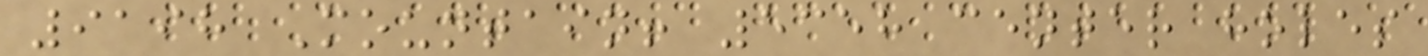9198 Mountain! 5358 center holes
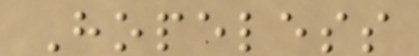Hopeless
